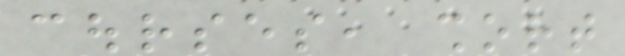courses, short
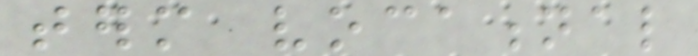term vocational
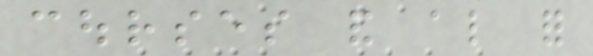courses and also for
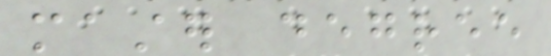master degree
